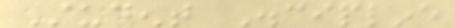Student Discipline
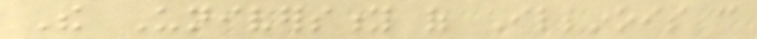The University of Illinois can
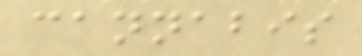cannabis
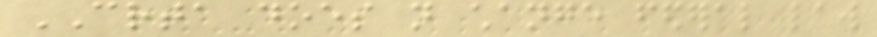CRTA does not change federal law
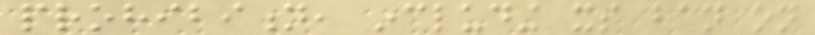prohibition, including its ban on
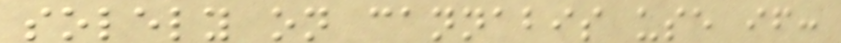solely on cannabis use if:
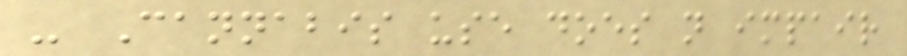- Cannabis use does not impair
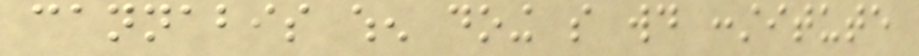cannabis when doing so would constitute
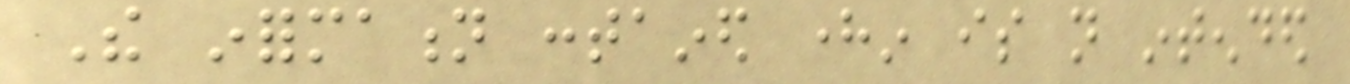The information contained herein is not intended
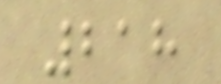218
